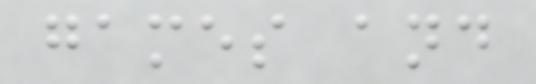games and
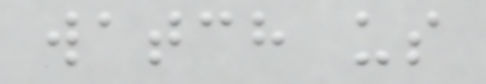watch us
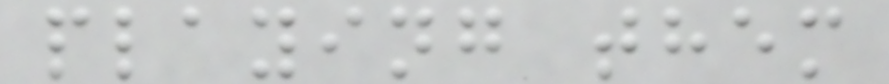playing them
